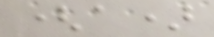(a)
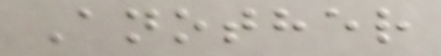Another
